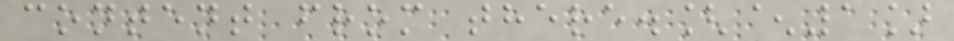content from there.[^1]
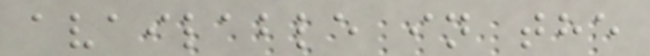available in the
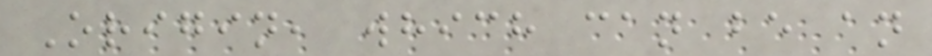Origin, which can be an
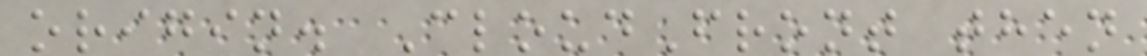origin. CloudFront then
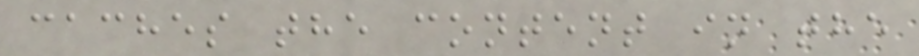caches the content in the
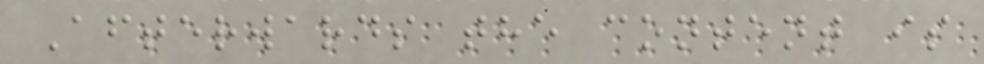Afterwards the content is
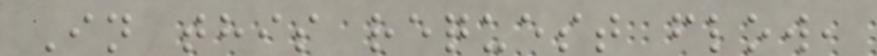In this request flow,
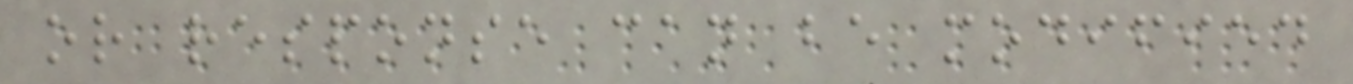or response can be modified
